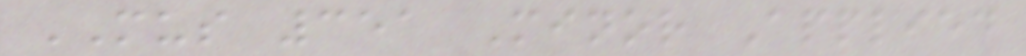MUS 351 Minor Applied
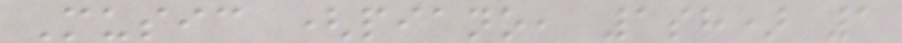Music (piano, 1sh) 1
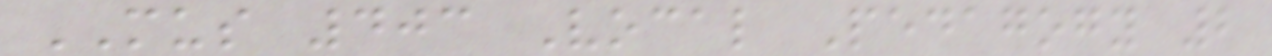MUS 403 Vocal Pedagogy 2
